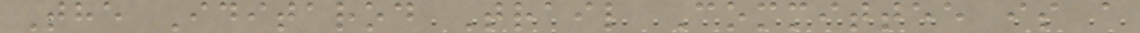The Iditarod Trail Committee is a
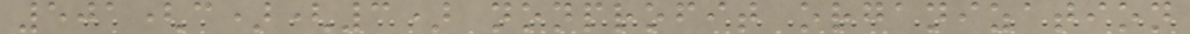501(c)(3) nonprofit organization
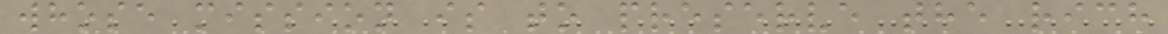whose mission is to preserve the rich
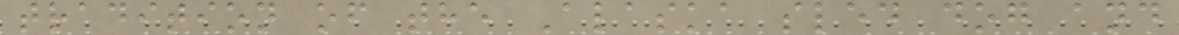tradition of the Alaska sled dog and
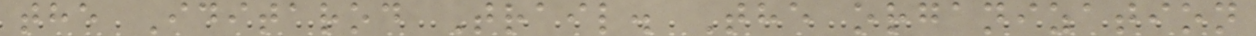the Iditarod Trail. The organization
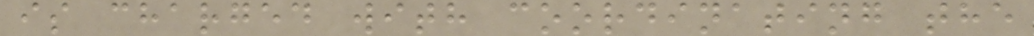is charged with coordinating the
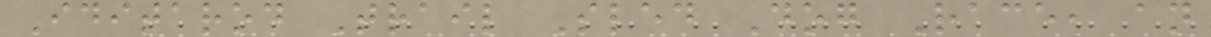Iditarod Trail Sled Dog Race, an
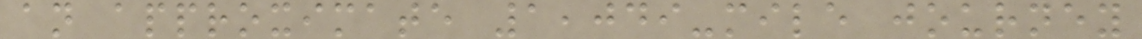an approximate 1,049-mile journey
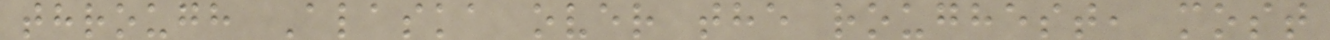through Alaska over the roughest, most
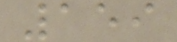159
